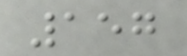157
